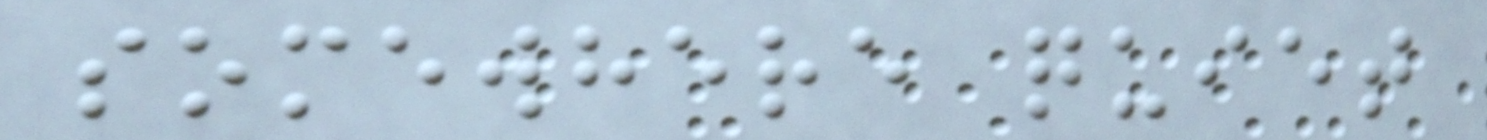somewhere quiet
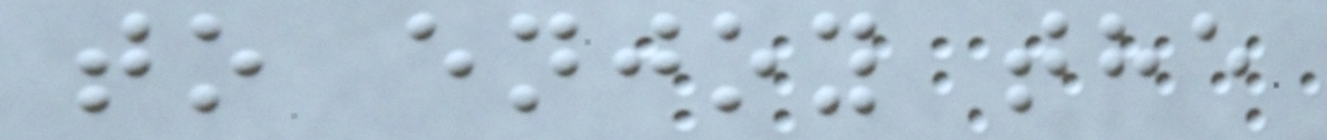to enjoy the
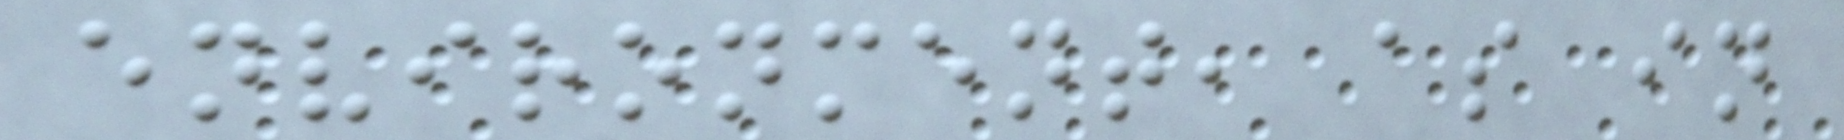environment, as in
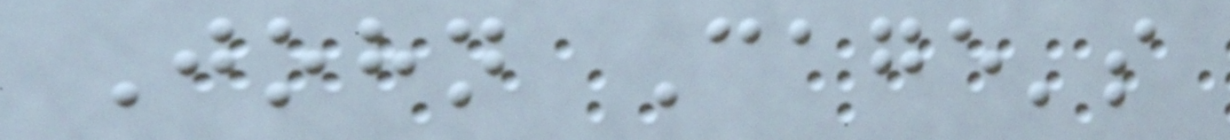John Cage's
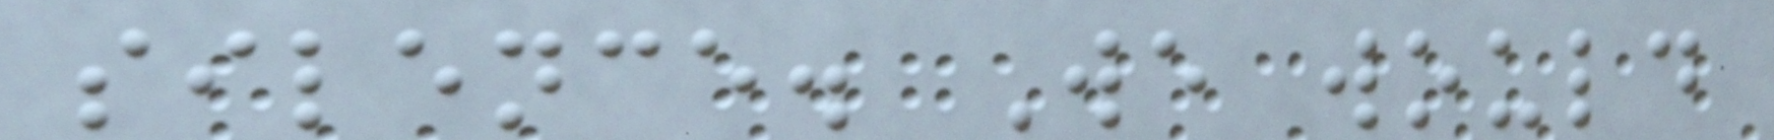silence. We would
